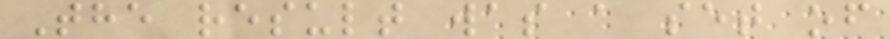The result was a set of
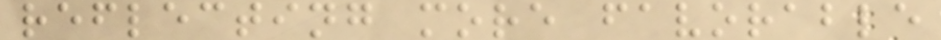reflecting more favorable
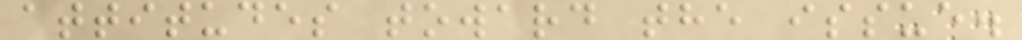attitudes toward the issue.
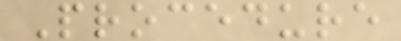Procedure
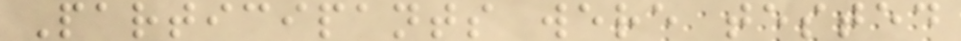Participants were tested
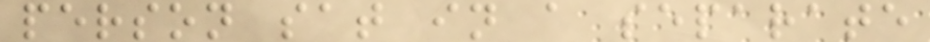person sat in a separate
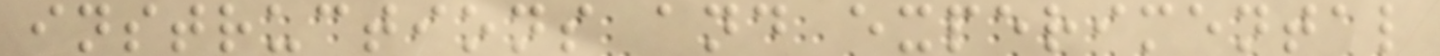instructions and experimental
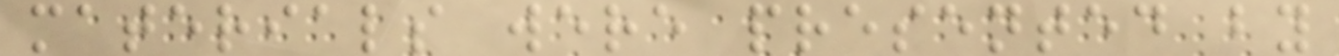materials were presented by
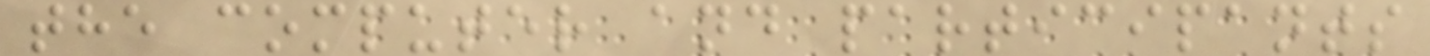the computer and participants
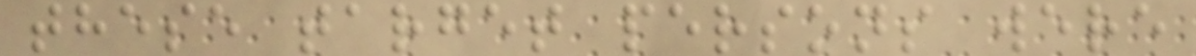these target persons were
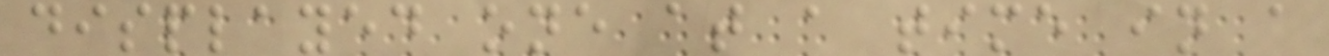displayed one at a time in a
